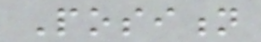Position
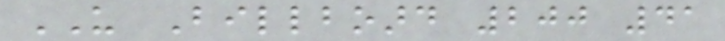US Billboard 200 41
